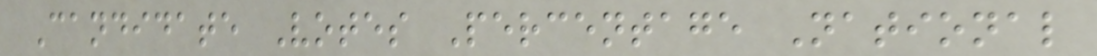Candidate Votes Percentage National
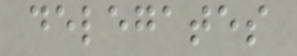delegates
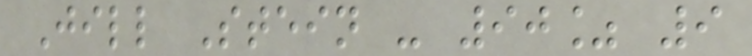Jill Stein - 90% 9
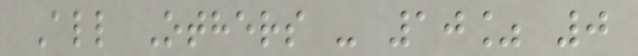All Others - 10% 0
